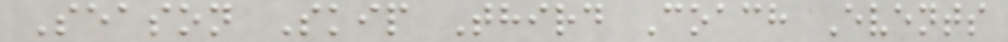Season Skip Third Coach Events
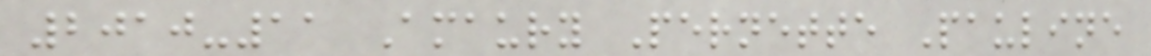2010-11 Amaury Pernette Pauline
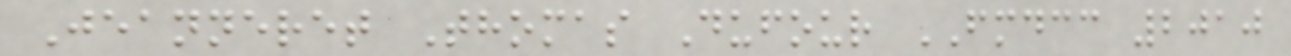Jeanneret Thomas Dufour FMDCC 2010
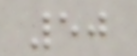50
